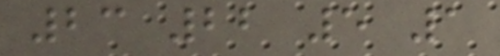23 22 5 1
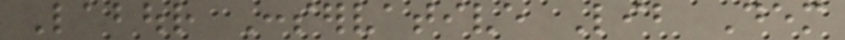Labour Conservative Lib Dem
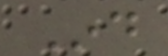Ind
